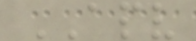APV
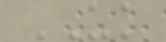UK
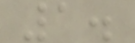1.
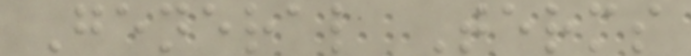General Terms
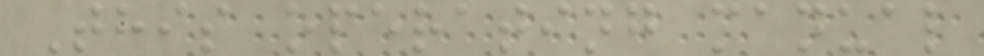This operating manual
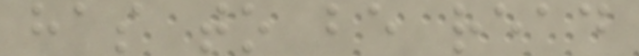has to be read
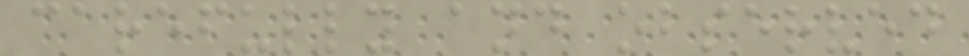carefully and observed
